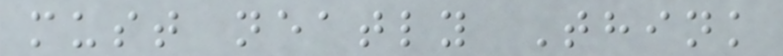must neatly Think
